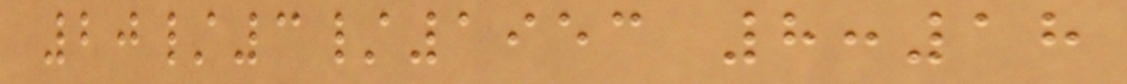20/3/1953 8:18
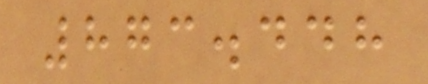873.448
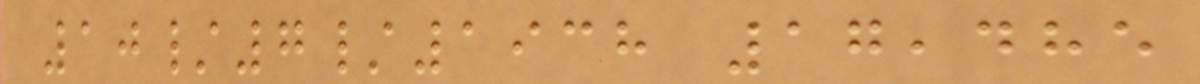10/7/1938 17,485
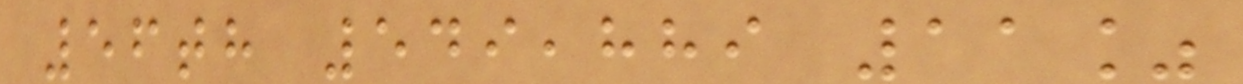56th 549,889 11%
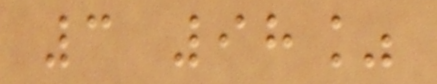3 98%
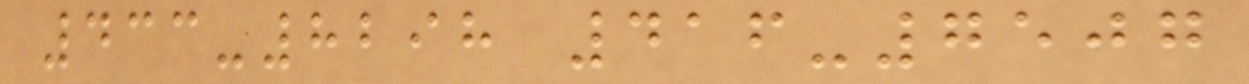433-8298 416-7507
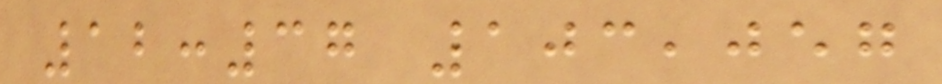12:37 103,057
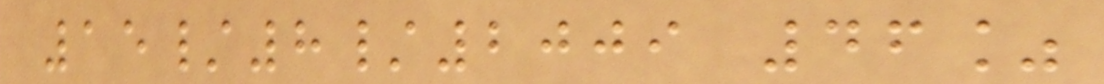15/8/2009 46%
